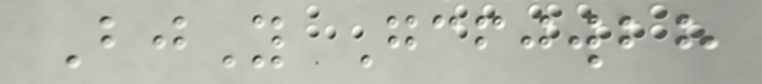BjY Gcfjwbh
